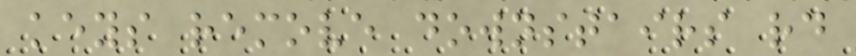keys remove downstairs rd
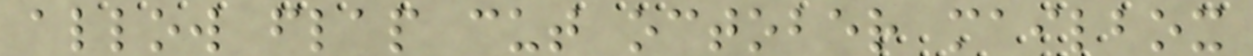allow flap cut october mailbox
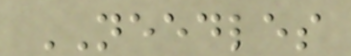NEEDLES
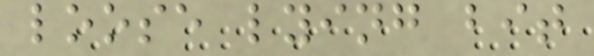loose lying bit
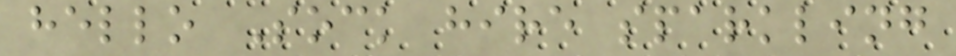hello Sock hire sparkling
